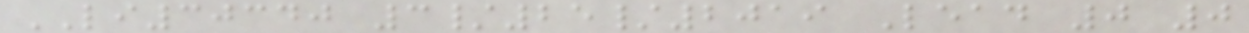LI30340 3/25/2019 Lead 0 0
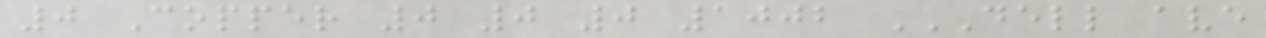0 Copper 0 0 0 1002 DELL AVE
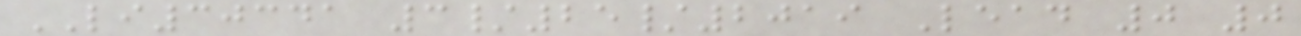LI30341 3/25/2019 Lead 0 0
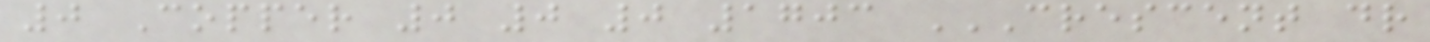0 Copper 0 0 0 1703 CRESCENT DR
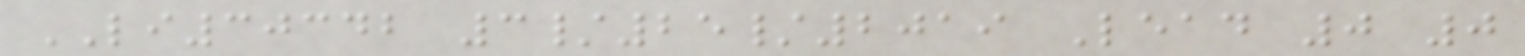LI30342 3/25/2019 Lead 0 0
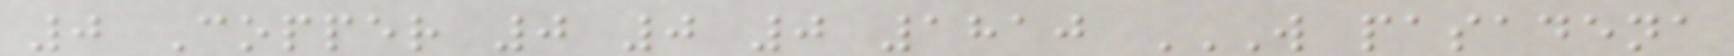0 Copper 0 0 0 1810 W PASADENA
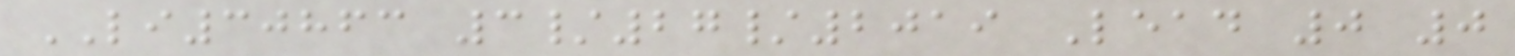LI30863 3/27/2019 Lead 0 0
